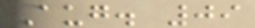Aug. 09
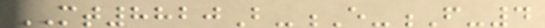MT8820B-E-F-4
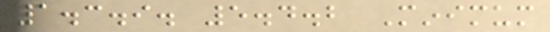1.3.9. 5.4.2 Minimum
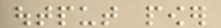output power
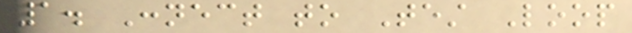1. Connect to Test Loop
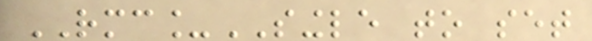RMC_SINGLE to set
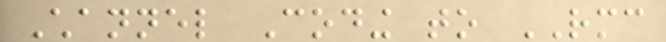Channel Coding to RMC
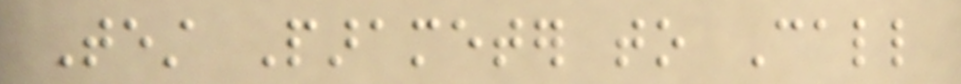Test Parameter to Call
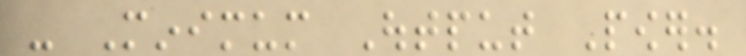- Minimum Output Power.
